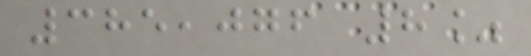385,076 8%
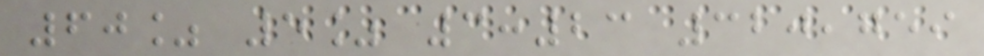60% 5% 3:23 320,759
